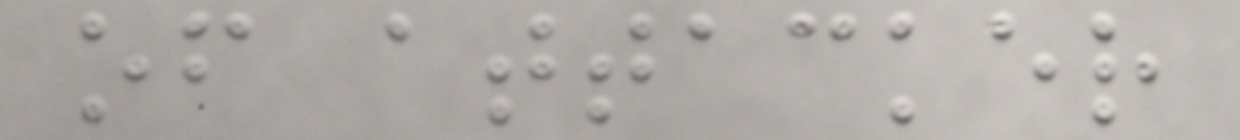of attacker
